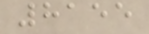8155
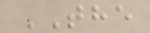THE
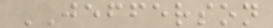JEFFERSON
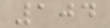104
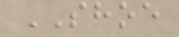SHOE
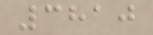3810
